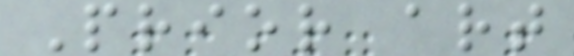Prior art
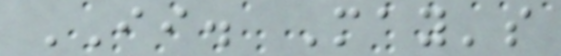II. May's
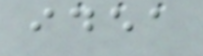idea
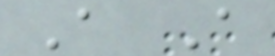A A
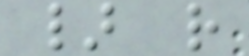} r
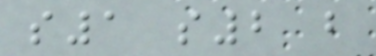s1 s2 b
